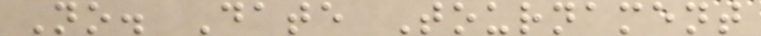No. Date Tournament
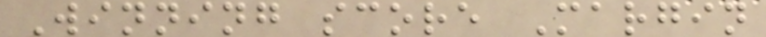Winning score Margin
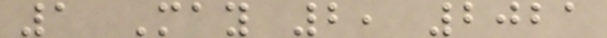1 May 2, 2021
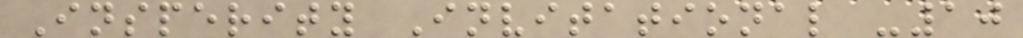Insperity Invitational -10
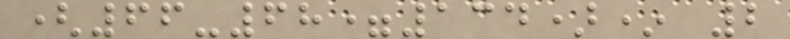(66-68=134)* 2
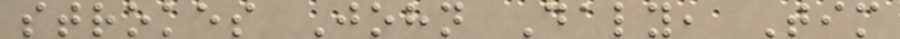strokes John Daly, Tim
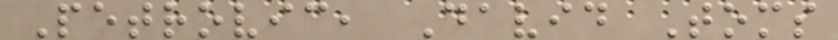Petrovic, David Toms
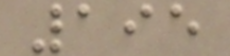195
